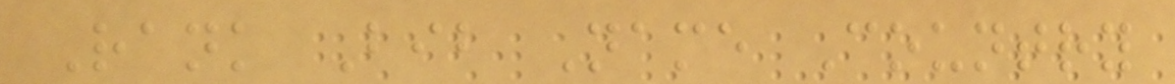Rank Bib Name Country
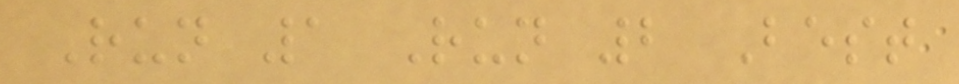Run 1 Run 2 Best
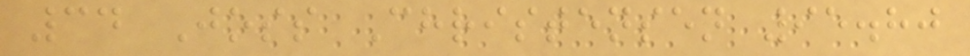34 Joss Christensen 95.80
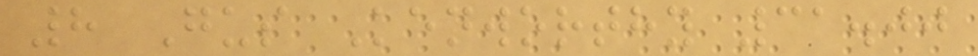8 Gus Kenworthy 31.00
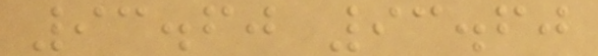93.60 93.60
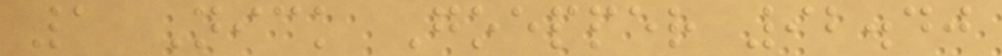1 Nick Goepper 92.40
